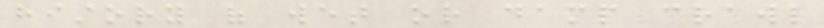history of wet or damp crawl
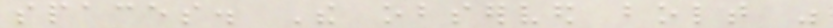spaces. The observed bolt was
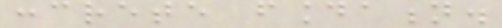concrete foundation.
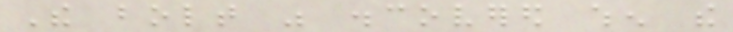The bolt was discovered when the
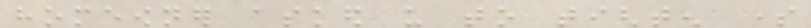homeowner asked us to tighten some
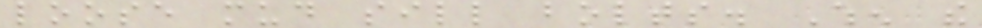loose mud sill bolts. When the
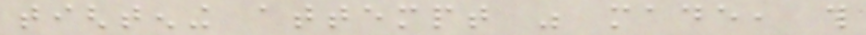tightening attempt was made, this
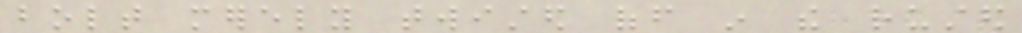bolt merely twisted off in the rusted
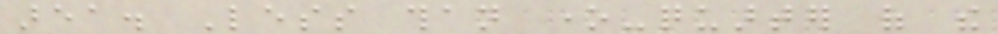area. Less than one-quarter of the
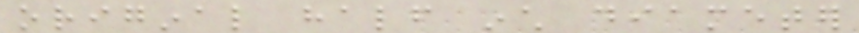original half inch diameter
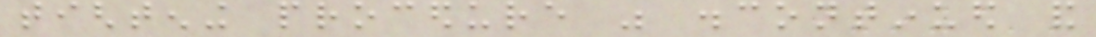tightening procedure was discontinued and
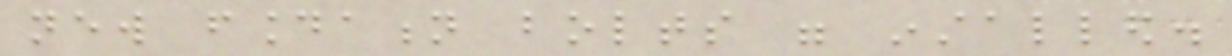new foundation bolts were installed.
